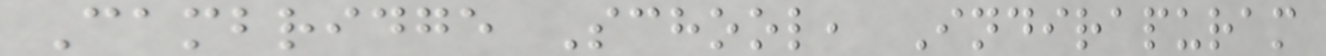Cambridge School, Indirapuram
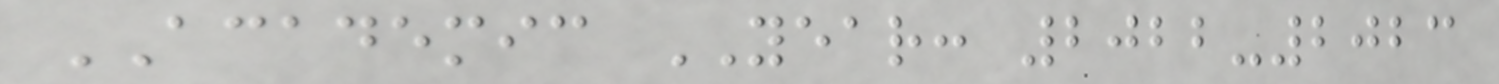ACADEMIC YEAR: 2022-2023
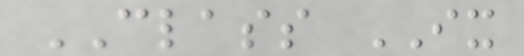CLASS IX
